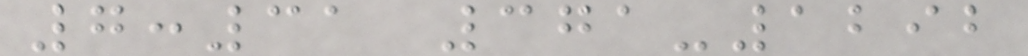7:31 371-1292
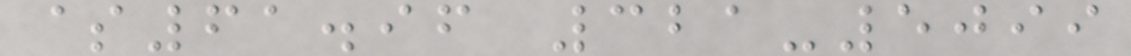$61.96 321-5099
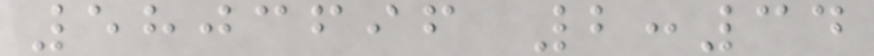5803696 2:34
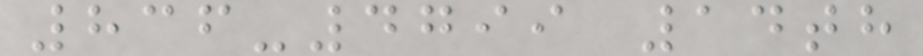836-4799 14th
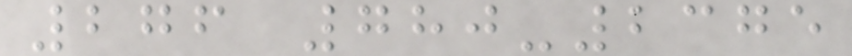276 780-2375
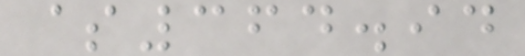$364.94
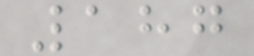187
